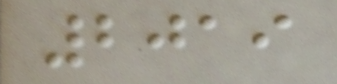2019
